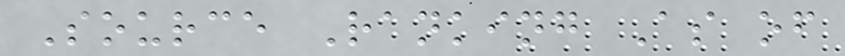Source Ranking As of
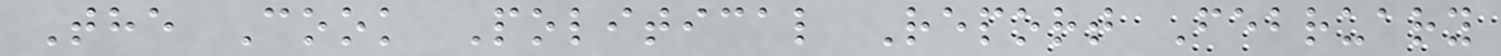The Cook Political Report February
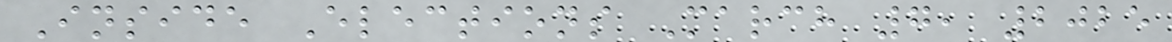Inside Elections March 7, 2025
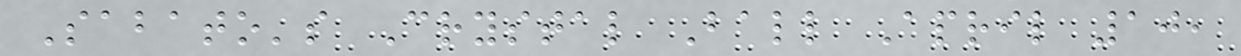Sabato's Crystal Ball April 10,
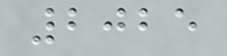2025
